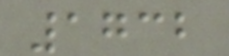1732
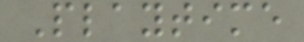Playtime
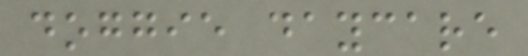doggie daycare
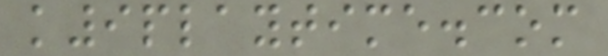k9playtime.com
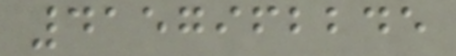4157962245
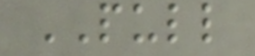PULL
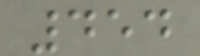454
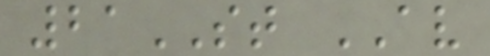21ST AV
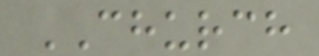CHURCH
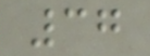37
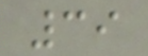39
